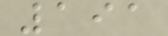191
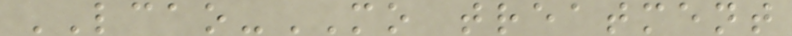LCAO-MO treatment
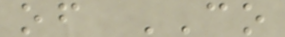of CO
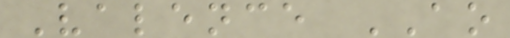Valence AO
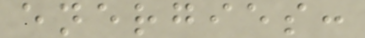energies:
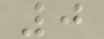0
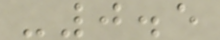-0.5
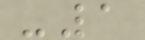-1
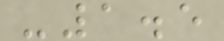-1.5
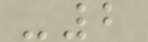-2
